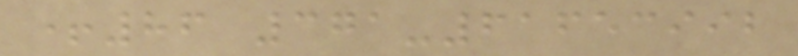+86 371-61653992
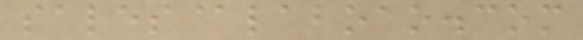sales@laboao.com
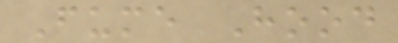Fume Hood
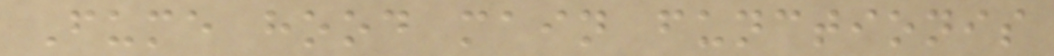Fume hood main functionis
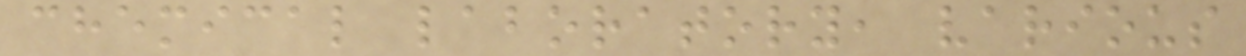chemical laboratory, various
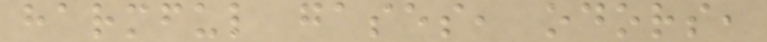harmful gases, odors,
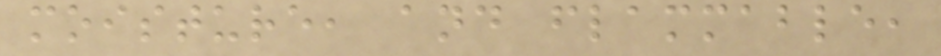moisture, and flammable,
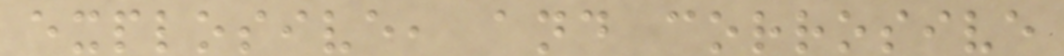explosive, and corrosive
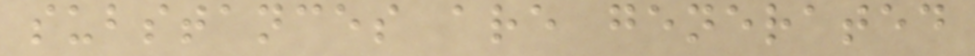substances are generated
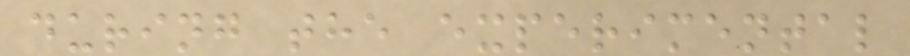during the experimental
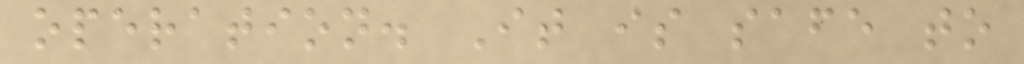operation. It is safe to
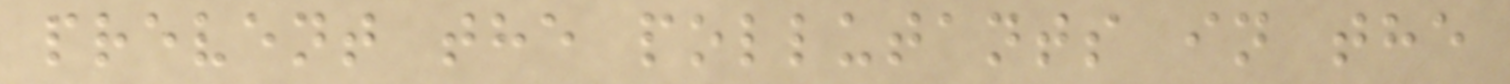prevent the pollutants in the
